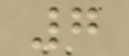7
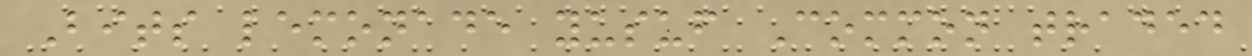Bits lemonade yusuf Common traded
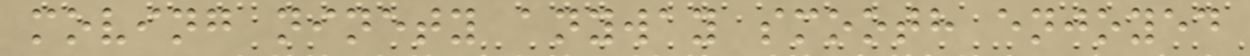moving ninety anyway smooth enjoyed
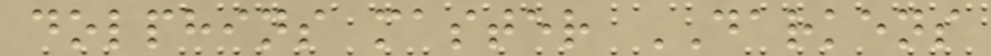dolphins master DARKENS
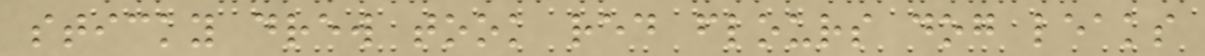sticky drew took red flours dog leaks
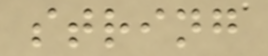string
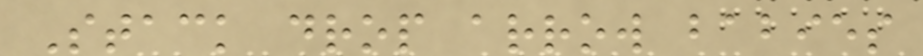Stack drop arrow babies
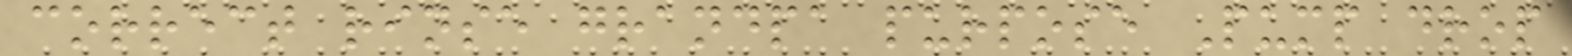correct rinse grandpa purpose Pump drop
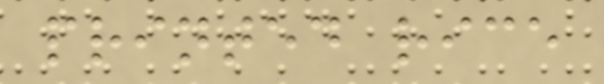printed rice
